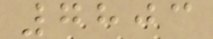7803
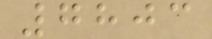7803
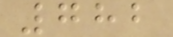782
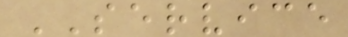SERVICE
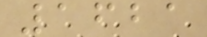1621
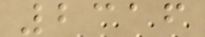2316
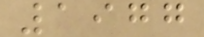1977
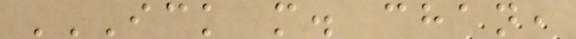ICK M. CHAN,
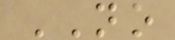NO
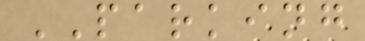PARKING
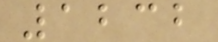1232
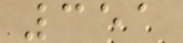351
